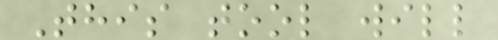This tool will
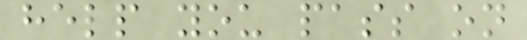help you pass on
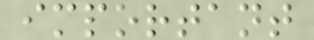important
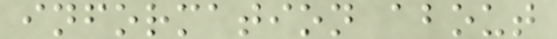information about
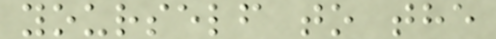yourself to the
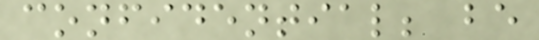confidential; be
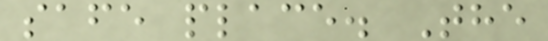safe place. The
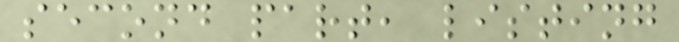second part, listing
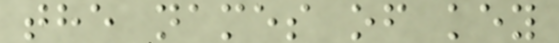the names of key
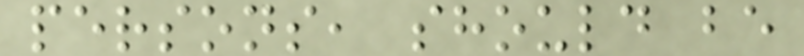persons, should be
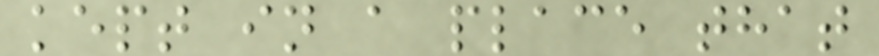kept in a place that
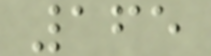165
